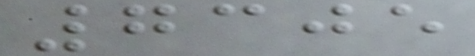7305
